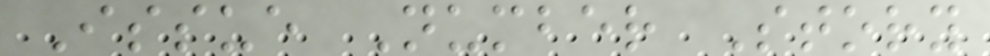Issue Number Story
